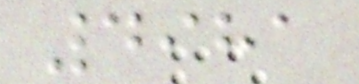4981
